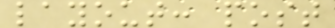layout: post
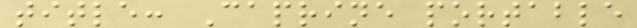title: Caprine portable
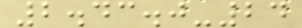2.43.0-24
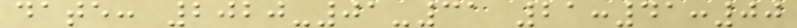date: 2020-01-31 21:41:00
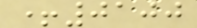+0100
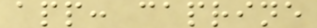app: caprine
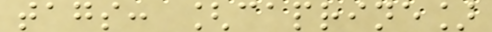tags: [caprine]
